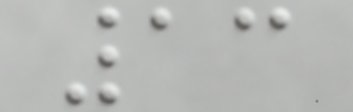13
